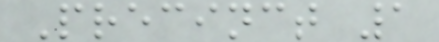Precinct 1
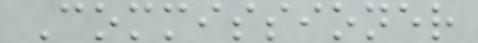Commissioner
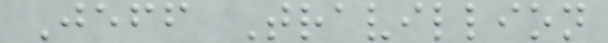Jeff Travillion
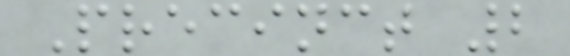Precinct 2
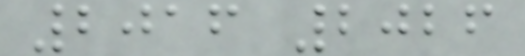2016 2026
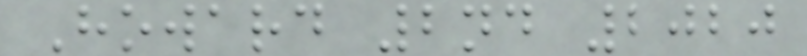Howard 2nd 2020
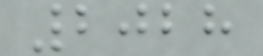2028
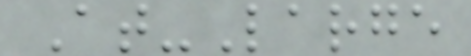At-Large
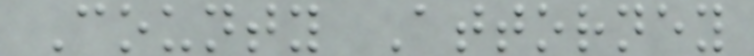County Attorney
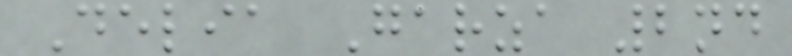Delia Garza 2nd
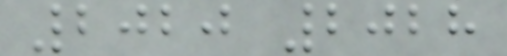2020 2028
